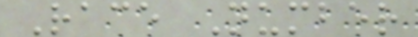Race Number
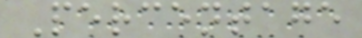Percentage
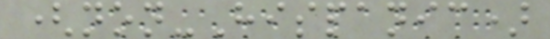(non-Hispanic)
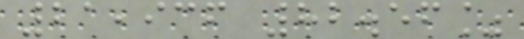21,936 82.56%
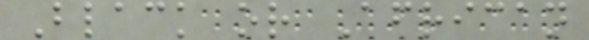Black or African
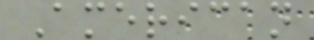American
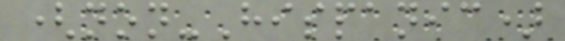(non-Hispanic)
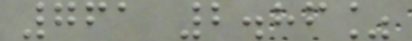761 2.86%
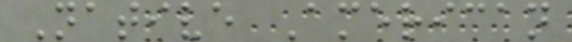Native American
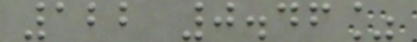122 0.46%
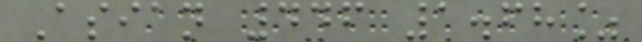Asian 446 1.68%
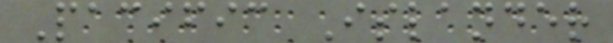Pacific Islander
